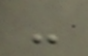-
